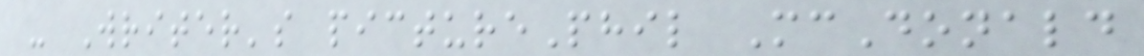- Writer's picturePhil McDonald
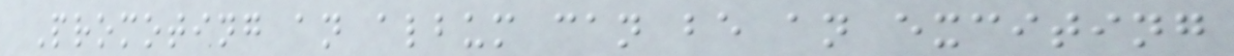Promoting an album can be an exciting
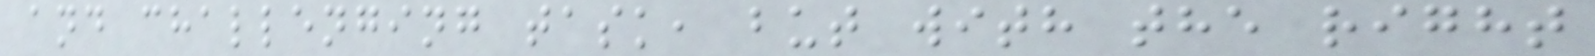and challenging task, but with the right
